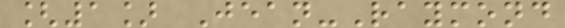[1] Jean-Raymond
